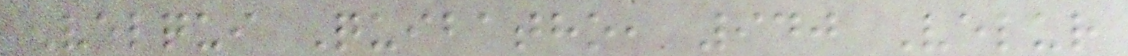Velqui Quibatho, 940 Velur
